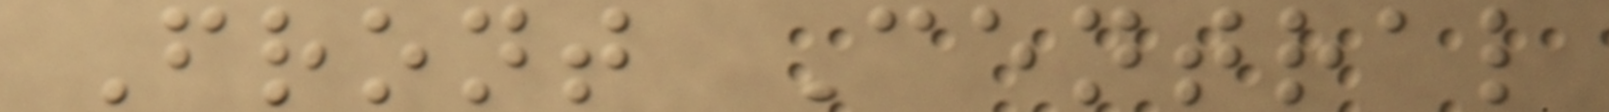Front Central
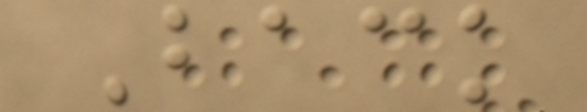Back
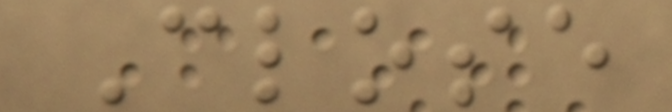Close
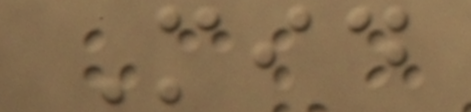Mid
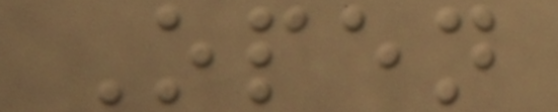Open
